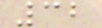32
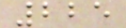225
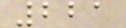221
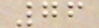76
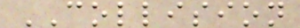COLLISION
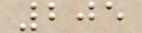205
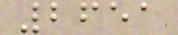2651
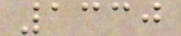1330
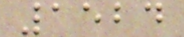1524
